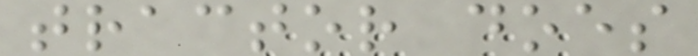tractor does
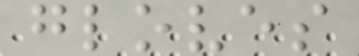gloves
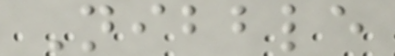Nibble
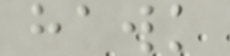hawk
